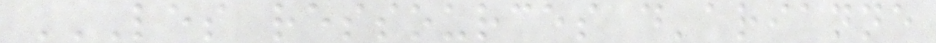LES RESSOURCES D'ARIANNE
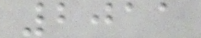2011
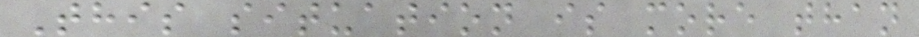This situation is more than
